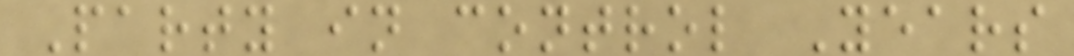Party in control Years
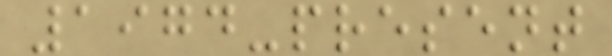1974-present
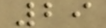29
